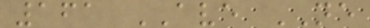161 AVE NE
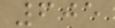605
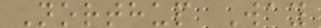Northup Way
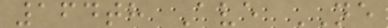164th Ave NE
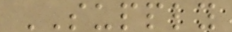SUPPLY
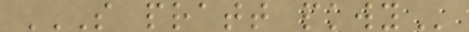S PRATT PKWY
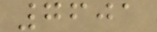7601
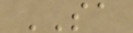SA
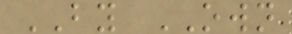BY OWN
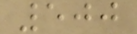500
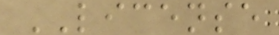LICENSE
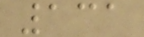131
